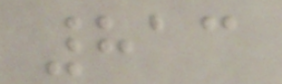813
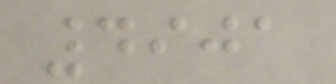4901
